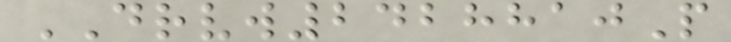DRVW2428810P
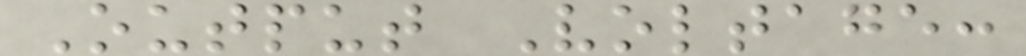Output Voltage:
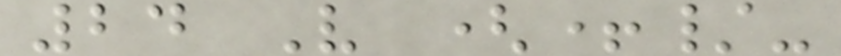24 V (+/-
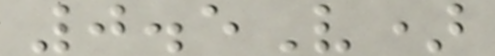0.5V)
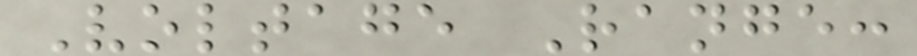Voltage Range:
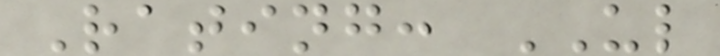Rating: UL
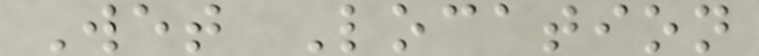Wet Location
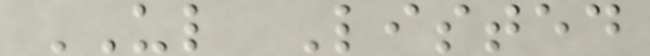UL Listed
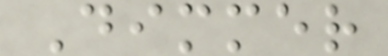Dimmer
